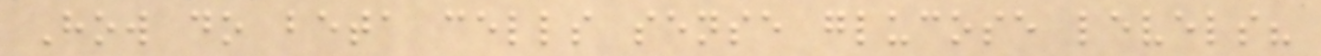How do beta cells sense glucose levels?
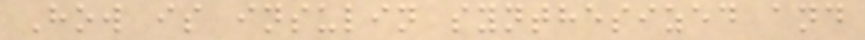How is insulin synthesized and
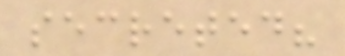secreted?
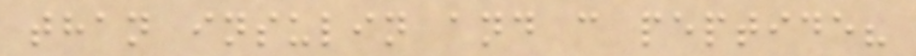than insulin and c peptide?
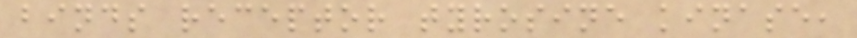binds receptor tyrosine kinase,
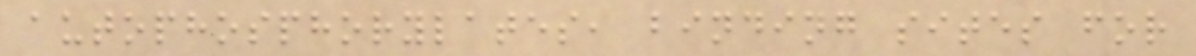autophosphorylates, binding sites for
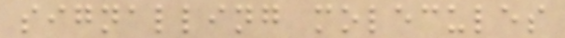signalling molecules
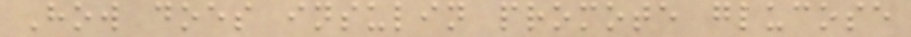How does insulin promote glucose
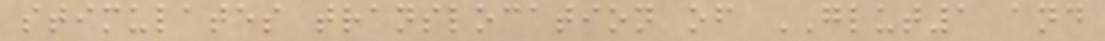stimulates translocation of GLUT1 and
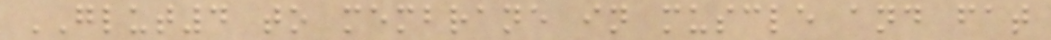GLUT4 to membrane in muscle and fat
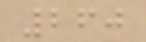260
